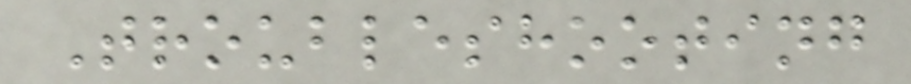Troubleshooting
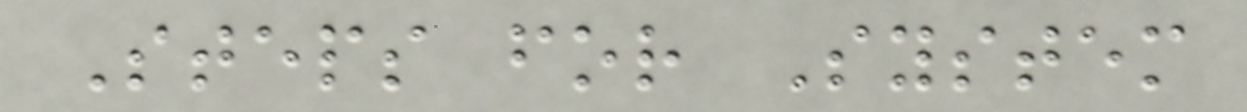Steps for System
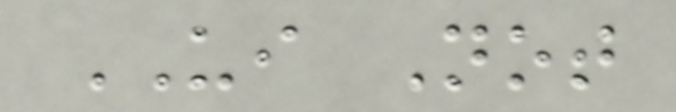UI Not
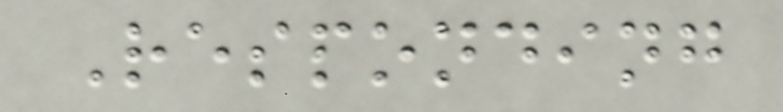Responding
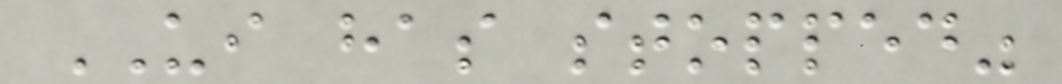UI has stopped"
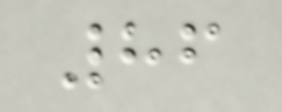86
